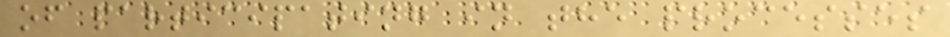of participating in the processes
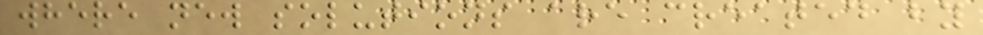where new solutions are created by
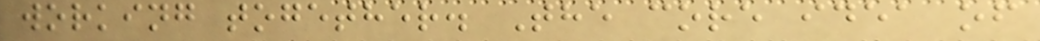working together. The core idea of
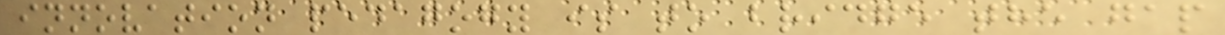innovation pedagogy is to bridge the gap
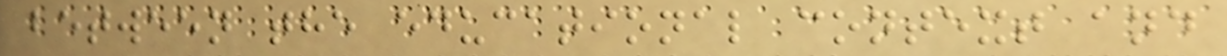between the educational context and
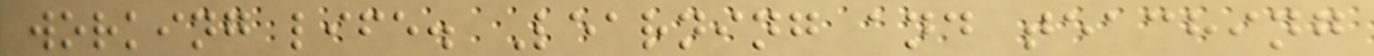working life. Learning and teaching
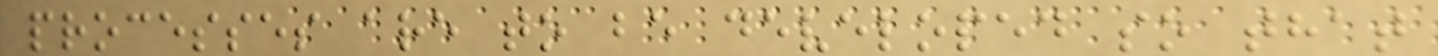processes are to be developed so that
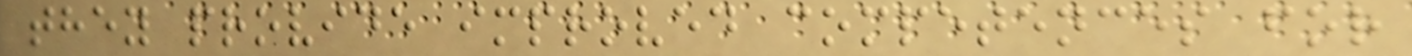they provide improved competences for
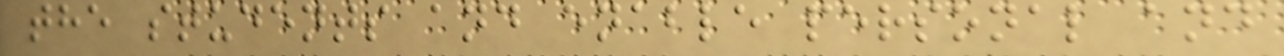the students and enable personal and
